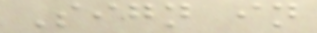Sign in
